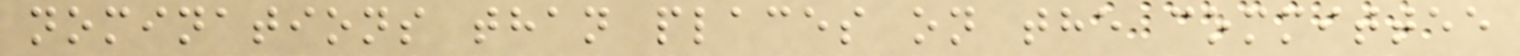nominations than places on the committee
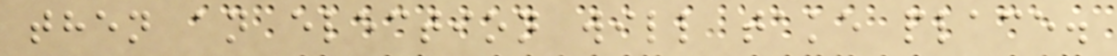then an election will take place.
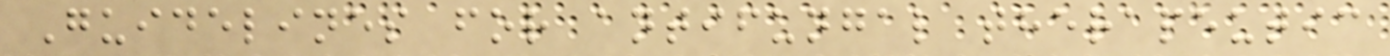Guidelines for antifungal therapeutic
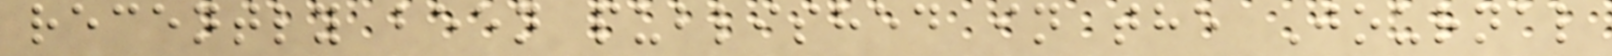recently been published in the Journal
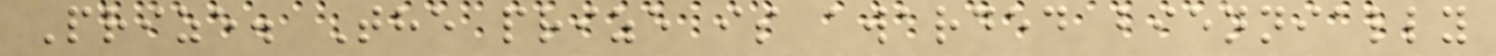Prize. The prize is awarded biennially
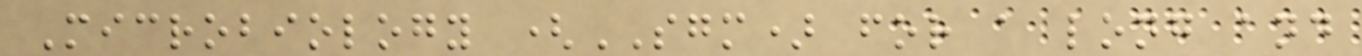Microbiology (SGM) for a long and
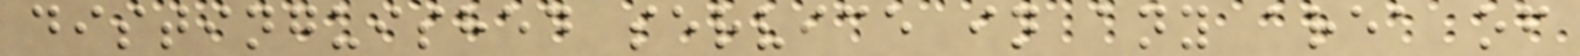distinguished service in any area of
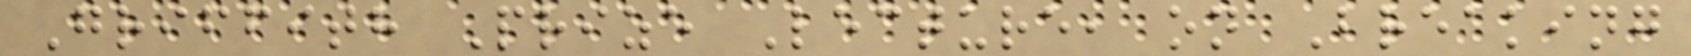Griffith Prize Lecture, on Breaking
